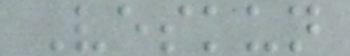Veskun
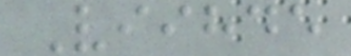Viihde
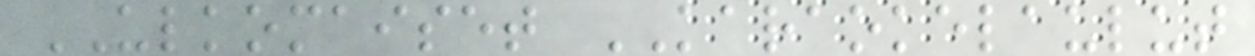ULKOMAISET KARAOKELAULUT
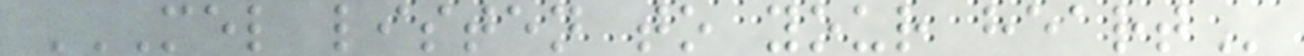MEL LISTEN TO YOUR HEART
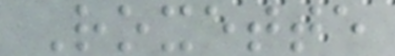Roxette
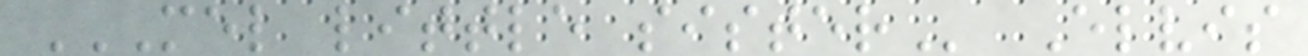MEL LITTLE SISTER Elvis
